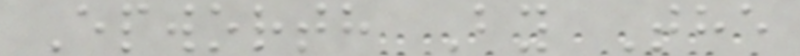Epworth By The
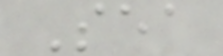Sea
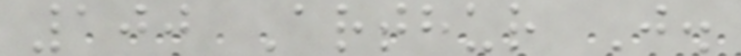100 Arthur J.
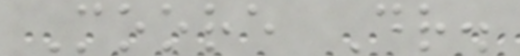Moore Dr.
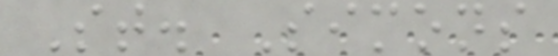St. Simons
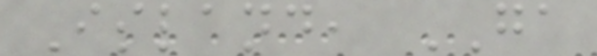Island, GA
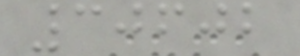30602
